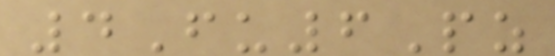4Fu6Pz
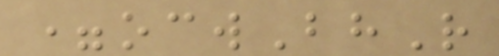=ocwBhR
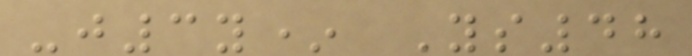-j3y* Ys48
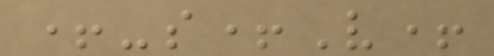+-s+V+
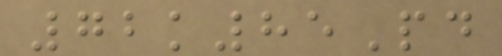72k85Pd
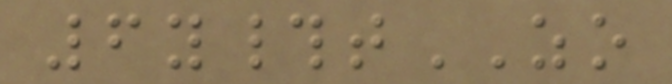6y#tZO
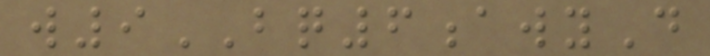w9BQ6awyD
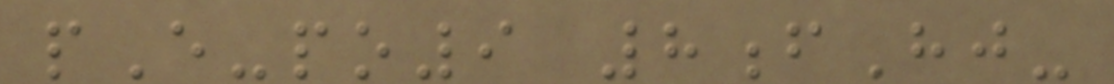pE-po9 8fHj-
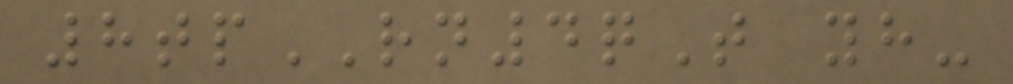8tpRN4qT yh-
